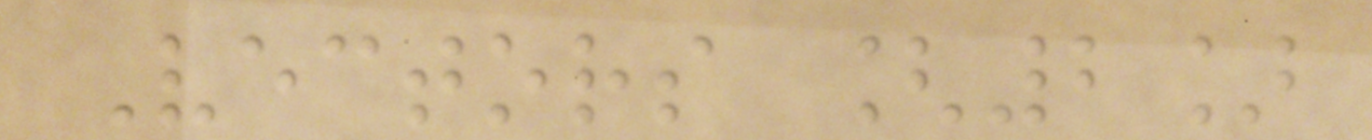Vectors [2]
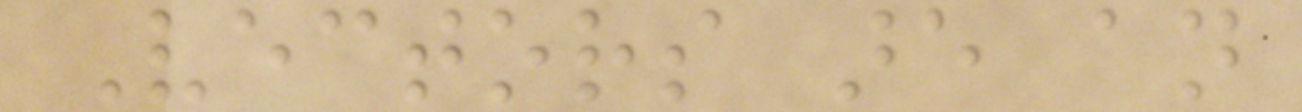Vectors are an
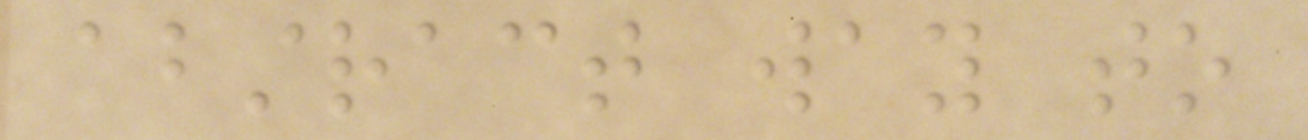abstract way to
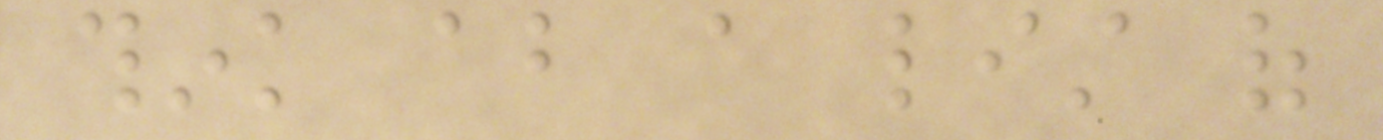think about a list of
